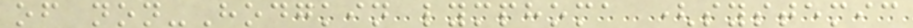of non-Hodgkin lymphoma (systemic
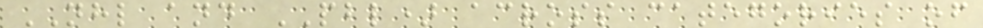NHL and PBL) across categories of
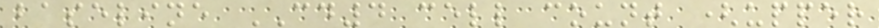baseline CD4 cell count (upper
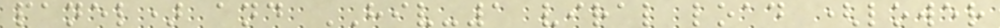panel) and HIV-1 viral load (lower
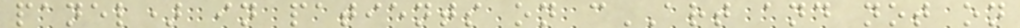panel) in patients on cART and not on
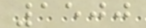1500
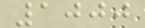1000
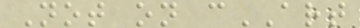Not on cART
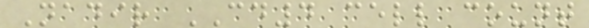Nadir CD4 cell count
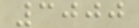3000
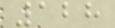128
